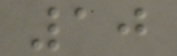10
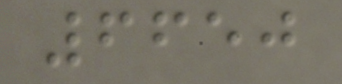6650
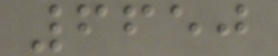6650
